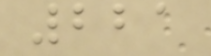221
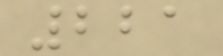221
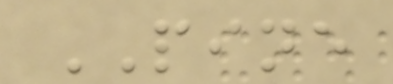PINE
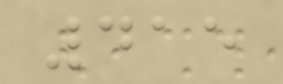415
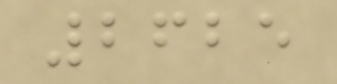2625
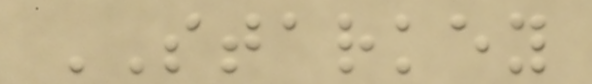STARKEY
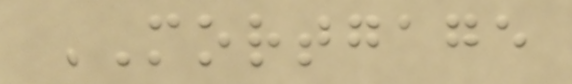MORTGAGE
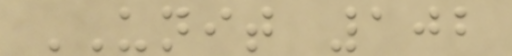UNIT 102
